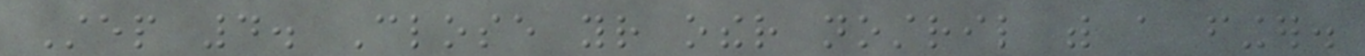Step 4. Close your other nostril with a finger.
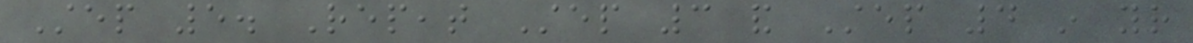Step 5. Repeat Step 3 and Step 4 in your
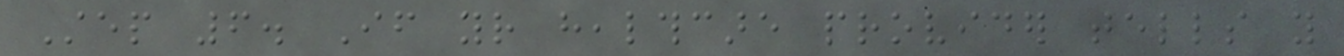Step 6. If your healthcare provider tells you
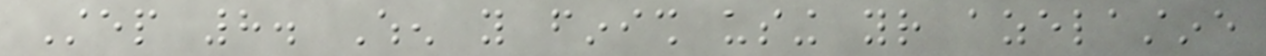Step 8. When you finish using your azelastine
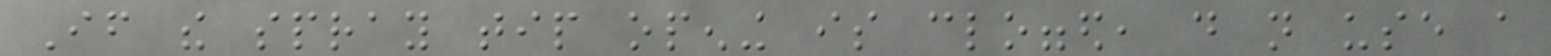If the spray tip opening is clogged, do not use a
